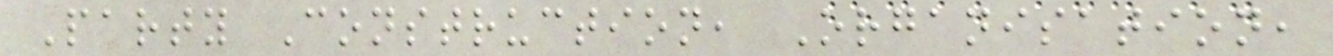Party Construction, Organisation,
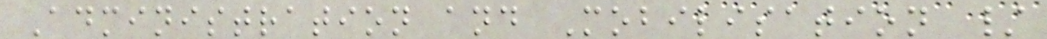Administration and Mobilisation /
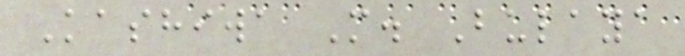Kashiwa M. Bulaya
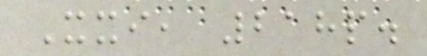Xxi, 218p.
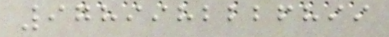9789982226899
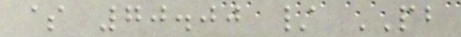$ 70.00 / PB
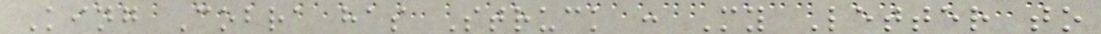King Cobra has Struck : My Letter to
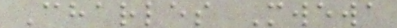Charles Mwewa
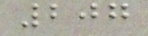207
